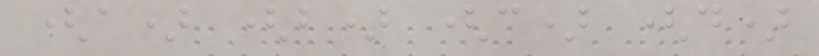(a) (b) (c) (d)
